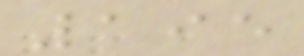195
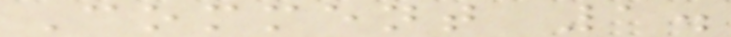Comment 1.
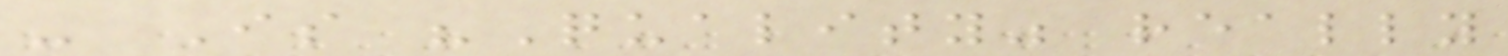- Is "Quality" really
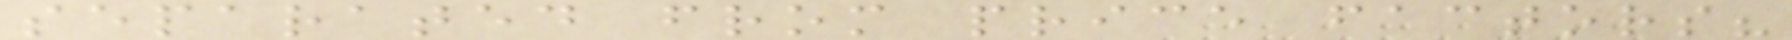separated from price factors?
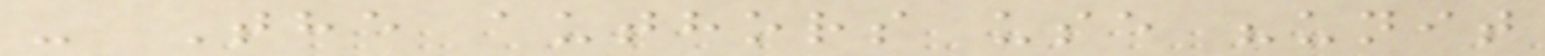- The authors use "unit
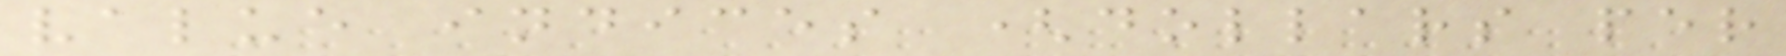value indices (dollars per
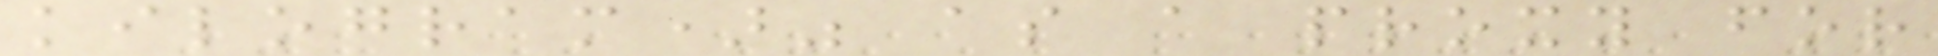kilogram)" as a proxy for
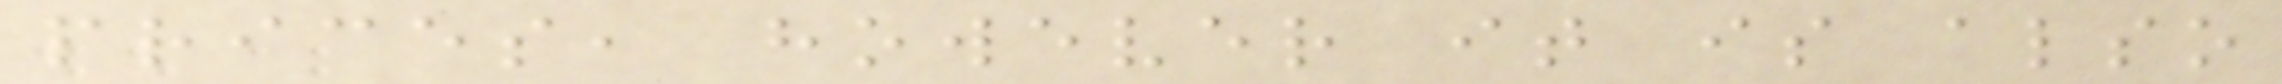prices, however it is also
